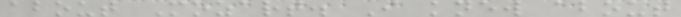about Mozart. I knew about
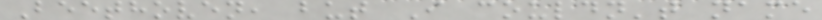Beethoven, but I couldn't name
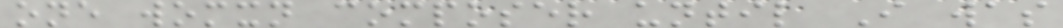one womxn composer until I was
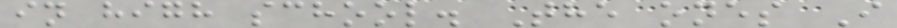in high school. The ones I
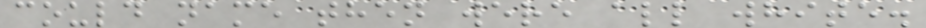could name then were all white.
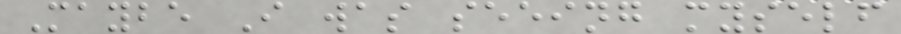Maybe I was seeing myself
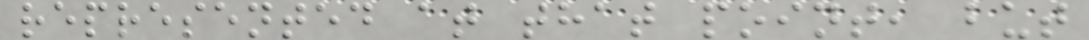represented at that point, but
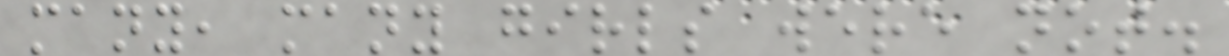many, many girls were not.
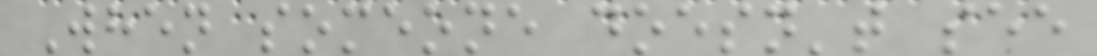When someone doesn't see
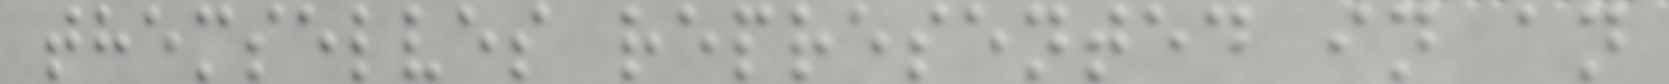themselves represented in an
